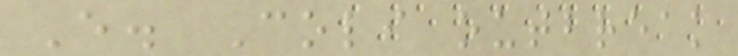E. Coli outbreak
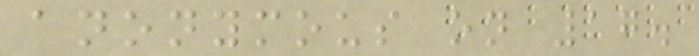anonymous on 17.
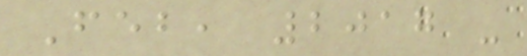Feb, 2017 -
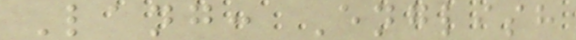Lang: English
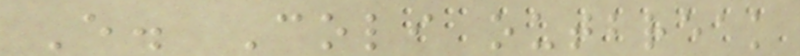E. Coli outbreak
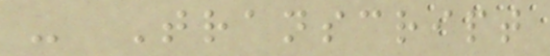- Transcript
